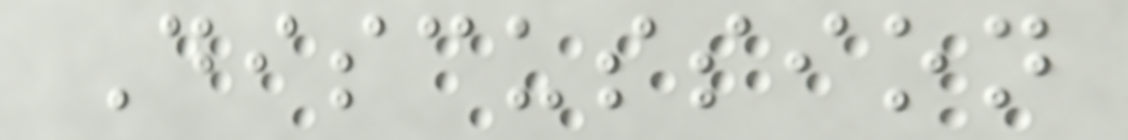Discussion
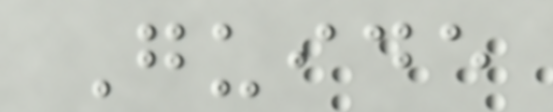Guide
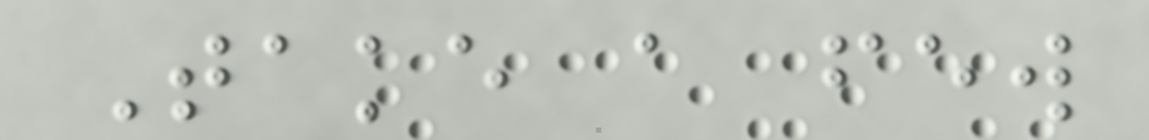Take a few
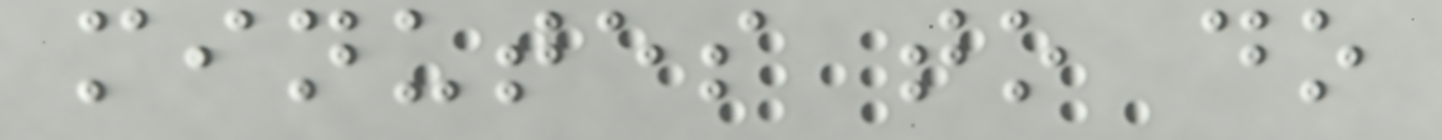minutes to do
